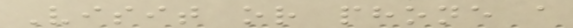Visit or phone a
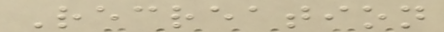Recreation
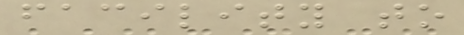facility to
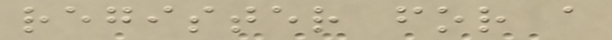register for a
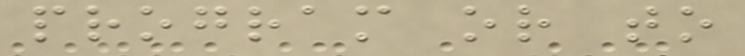program or to
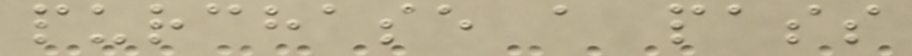purchase a pass
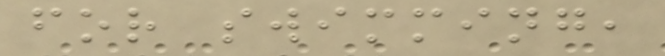for swimming,
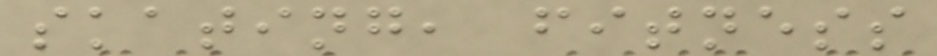skating, fitness
